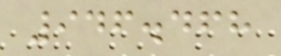946.468
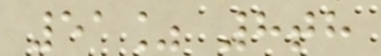51% 8th
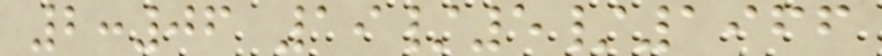2:06 19/5/1966
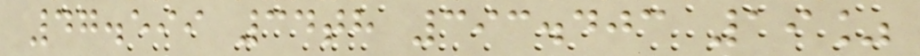47.599 34th 393.403 19%
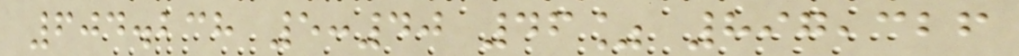604.238 5:40 46% 897,326
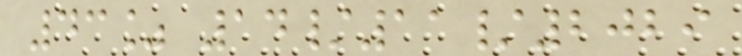43% 14/11/2029
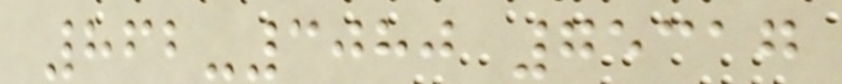862-3080 75317
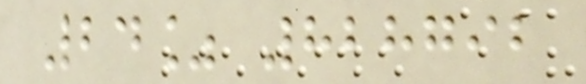24% 828792
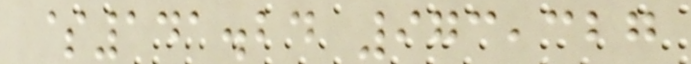$141.24 973,327
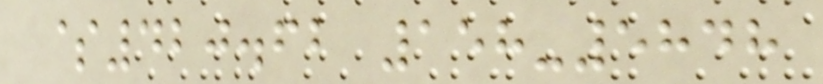$420.62 158-5848
